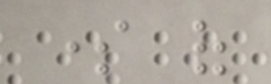some of
